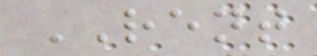RENT
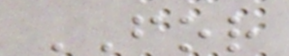FOR
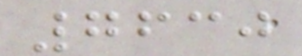7630
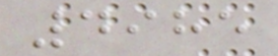4985
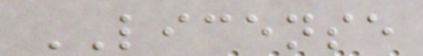LICENSE
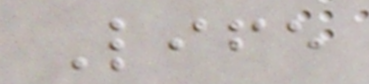Life
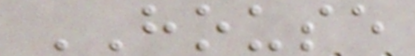HOUSE
